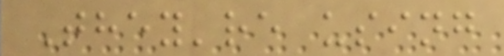They're using
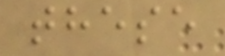these
